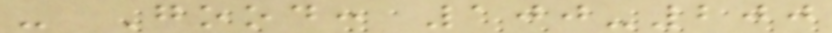- Good: 100-200
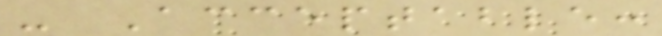- Acceptable:
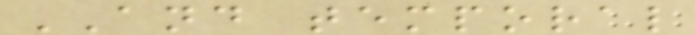AND temporal
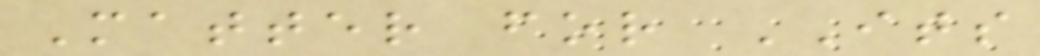Matter for ITS
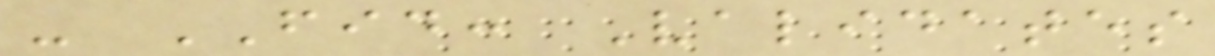- FID: Validates
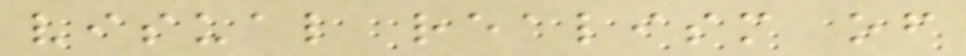visual realism of
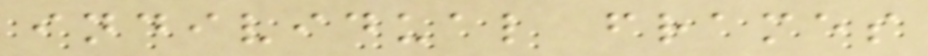individual frames
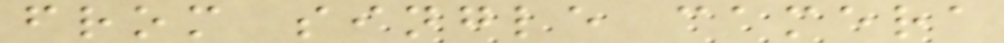from single camera
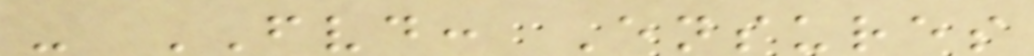- FVD: Ensures
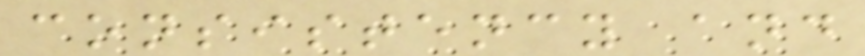consistency and
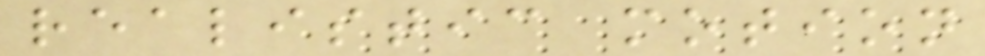realistic motion
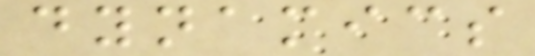dynamics
